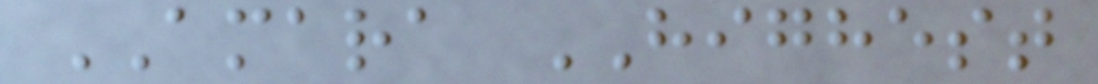AMARA HIGHEST
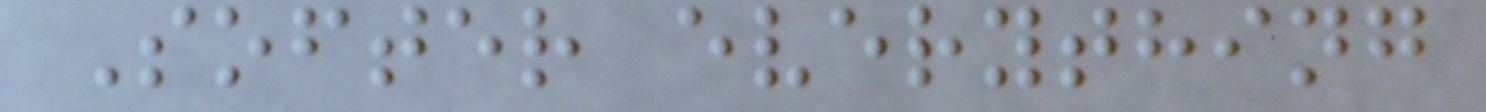Softer everything
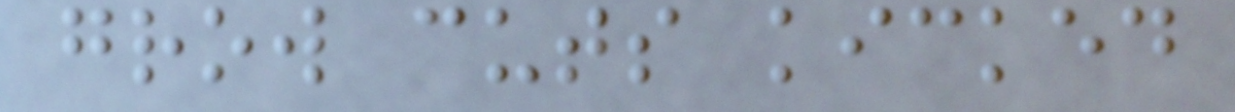grow cuts kicked
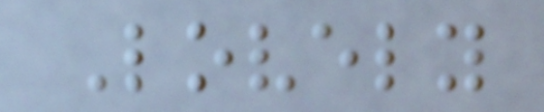Lovely
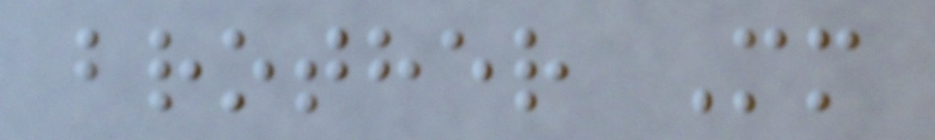brother Mm
